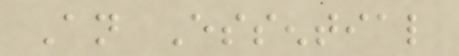An Essential
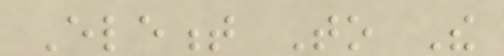Element To The
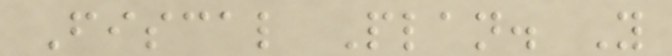Fiscal Plan. You
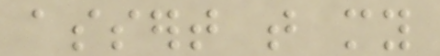assert that my
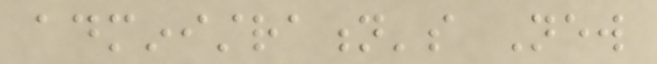administration's New
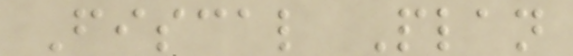Fiscal Plan
